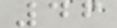46
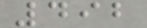492
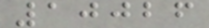10026
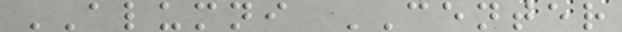ALUMNI CENTER
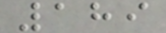189
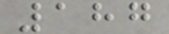187
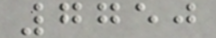7750
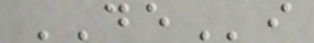DEi
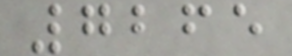7265
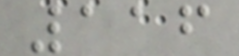116
